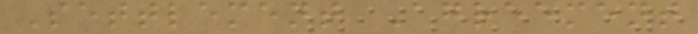Settlement Agreement
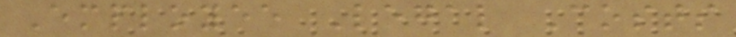Employee Legal Costs
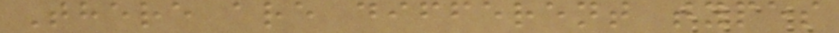There are different types
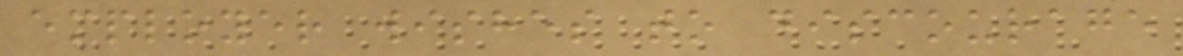employer wishes to discourage
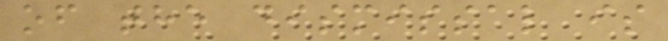of the dismissal is
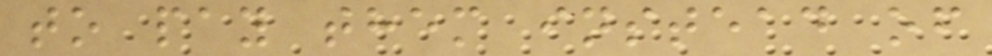to pay them instead of
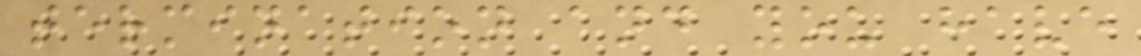termination and you have
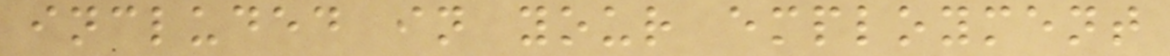included in your employment
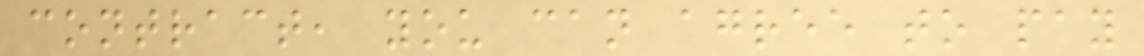contract, you can agree to pay
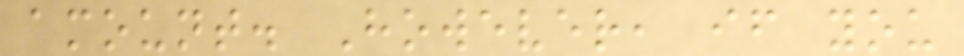amount. However, if you
